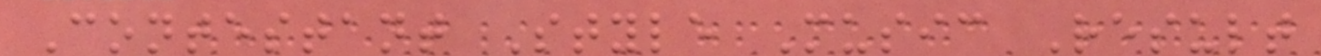Contestant Style Music Result
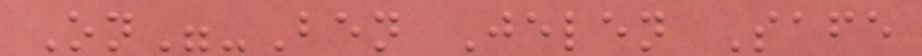On"-Ben Jelen Safe
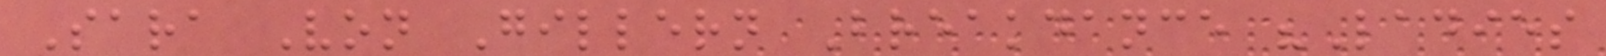Sara Von Gillern Breakdance "Ladies
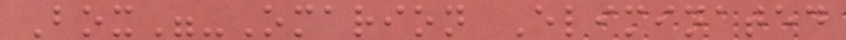Box"-Omarion Eliminated
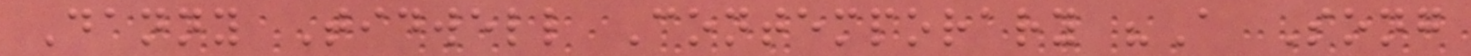Danny Tidwell Contemporary "A Song
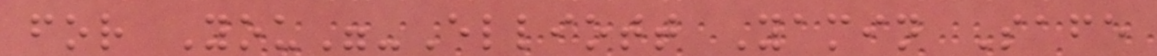for You"-Elliott Yamin Safe
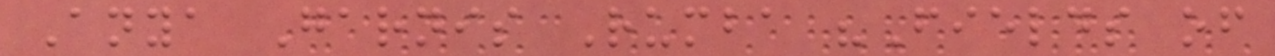Anya Garnis Rumba "Fields of
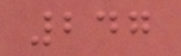247
